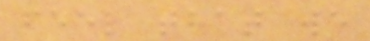feel that we
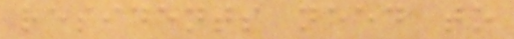residents need to
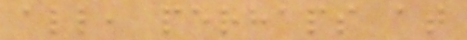all, perhaps at
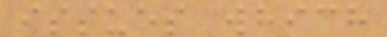issues which
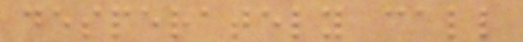desperately call
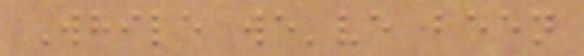While we've been
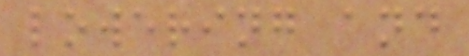lowering and
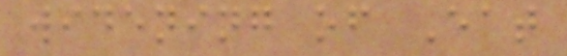widening of Eat
